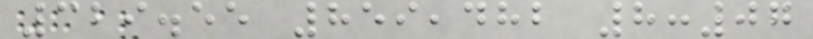329.55 859,482 8:07
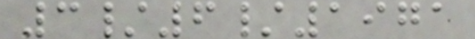3/6/1971
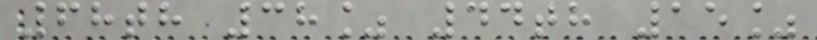68th 38% 44th 15%
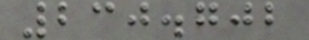230.702
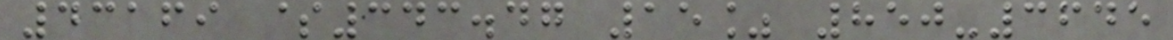43169 $343.47 15% 850-3645
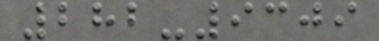282-9309
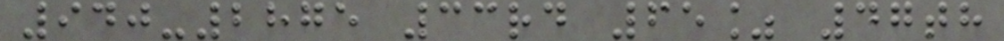940-2875 33rd 65% 47th
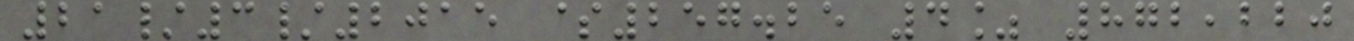21/3/2015 $257.25 4% 872,220
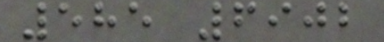585 6902
